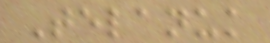Telanuk
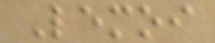Lemoi
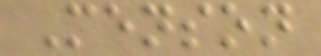Menson
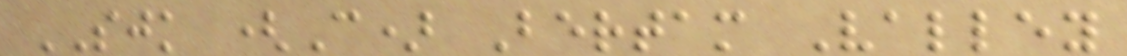SJK (C) Bertam Valley
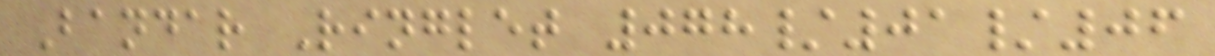Bandar Ringlet 078/01/06
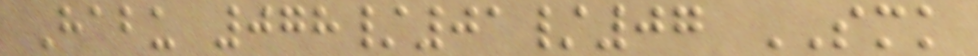Habu 078/01/07 SMK
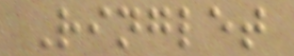Ringlet
